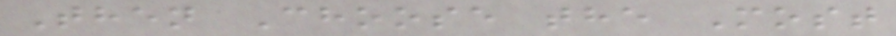Then Choose the Most
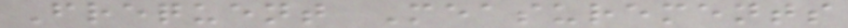Frequent Measurements
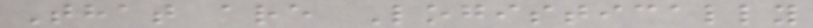That are Logistically
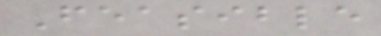Feasible
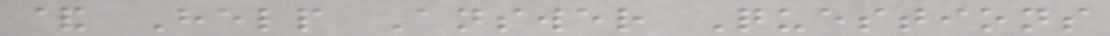& Help Answer Questions
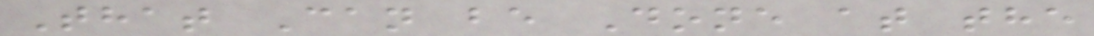That Can be Done at the
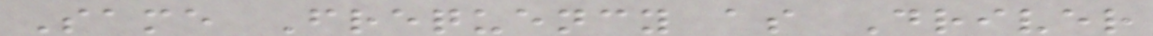Same Frequency as Driver
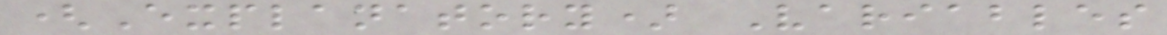(Explanatory) Variables
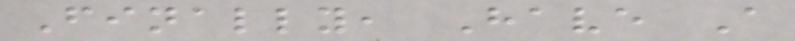Finally, Have A
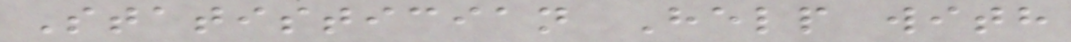Statistician Help with
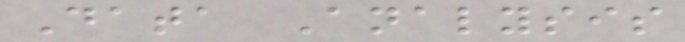Data Analysis
